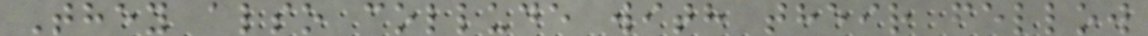They also collude with their fellow
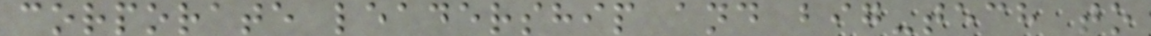corporate leadership and big-tech to
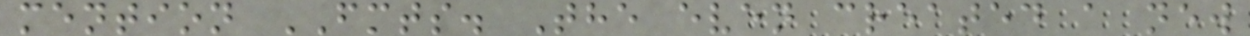mention FMTS. The even created a new
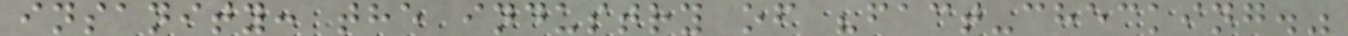insanity: the industry of "fact-checking."
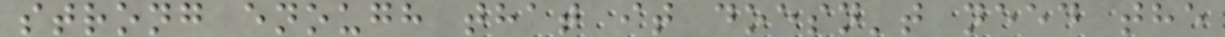strong enough that it doesn't need the
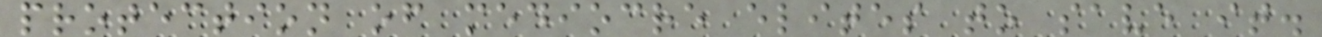protection of mediocre elites to save it.
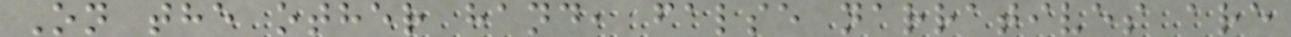On the other hand, false narratives are
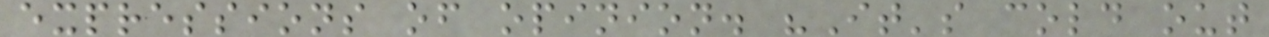expressions of opinion. "It's cold out
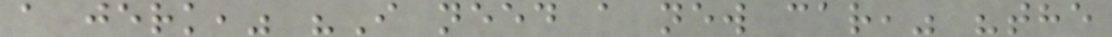a jerk," "I need a new car," "the
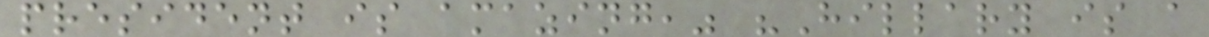president is amazing," "Hillary is a
